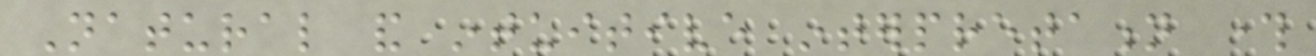Natural and intuitive interpretation through
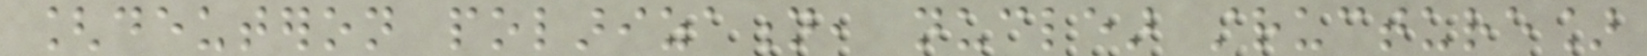[deuteron polarization, nuclear structure]
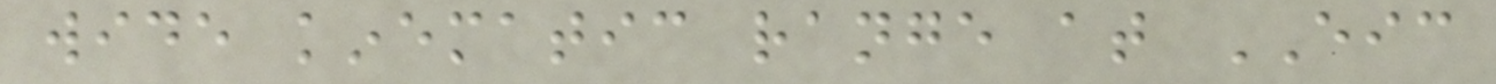wide kinematic range at EIC
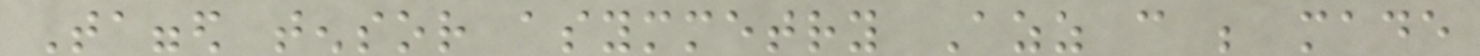Tagged tensor asymmetry Azz can be made
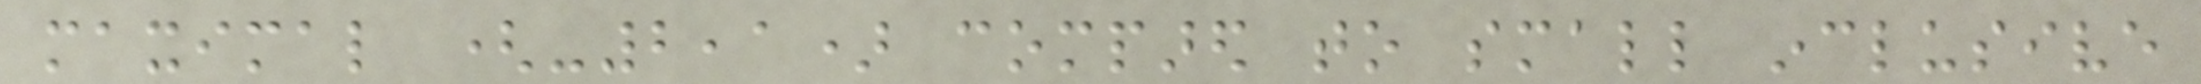maximal (-2,1) compared to small inclusive
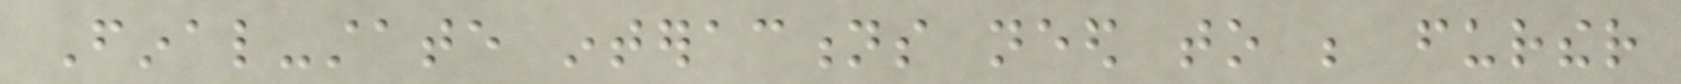Final-state interactions need to be further
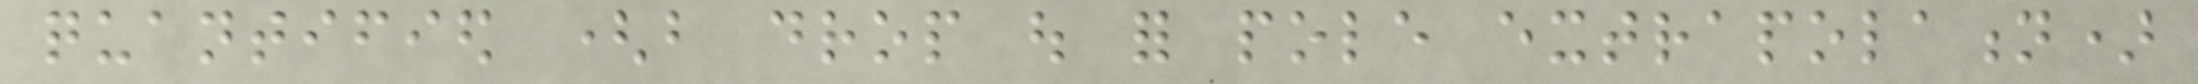quantified (but drop out for pole extrapolation)
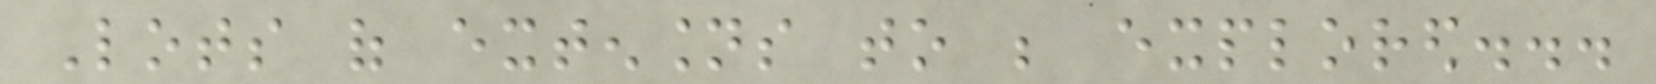Lots of extensions to be explored...
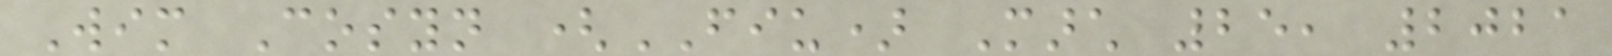Wim Cosyn (FIU) March 25, 2021
